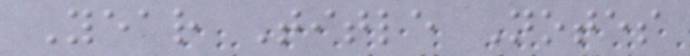Year Title Notes
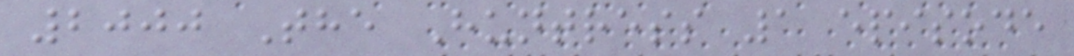2000 The Huntress 1 episode
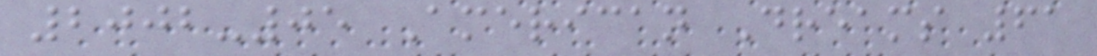2002-05 American Dreams 61
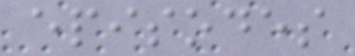episodes
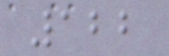122
